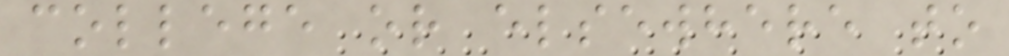college or elsewhere to
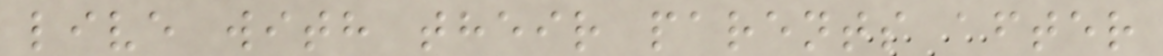live with their parents after
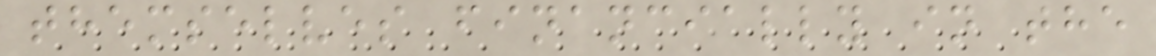themselves financially in the
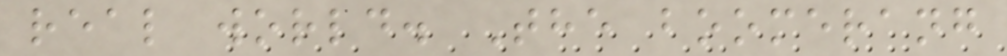real world. The boomerang
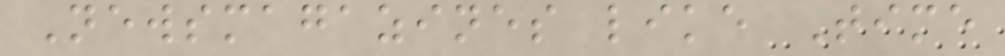Newsmagazines like Time
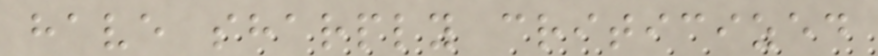have sharply criticized
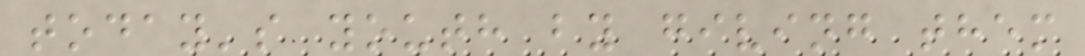today's youth by giving them
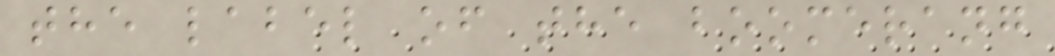the label of the boomerang
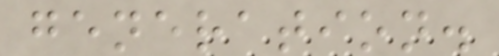generation.
